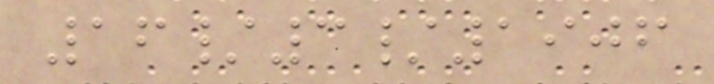16/3/1906
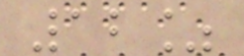12%
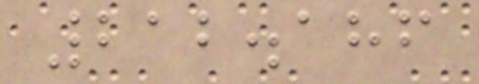212.186
